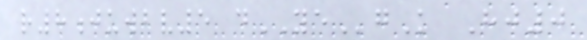r8juwbv5 dYEgK Hj0
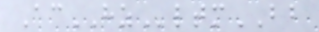AcHZltmBB
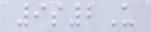9s2U
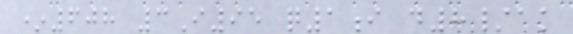*608 3I95 q1i d8/ak
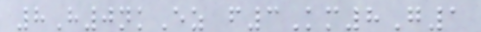8H0nkEz f3Km8G1
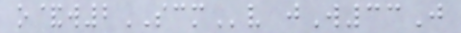o&w2SCMv jW33J
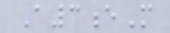A3eM
